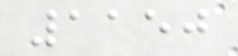1150
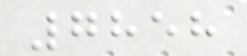7858
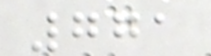771
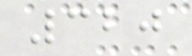320
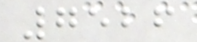7526
